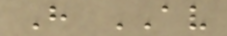H AV
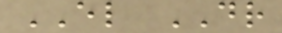EL DR
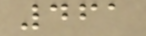461
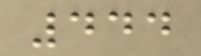444
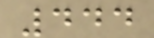444
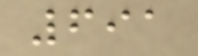691
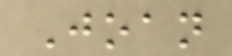Joan
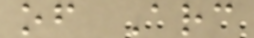of Arc
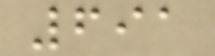691
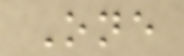One
